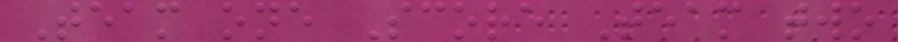Team one Score Team two
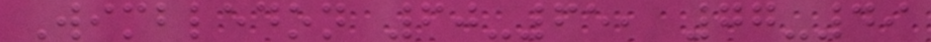Wimbledon 60-65, 77-49
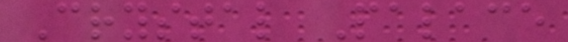Crystal Palace
